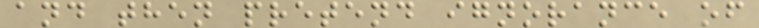and then pretend ignorance of
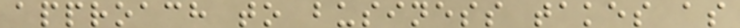approach to business takes as
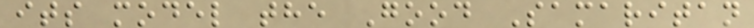its model the Good Samaritan
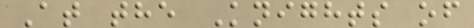At the Knights of
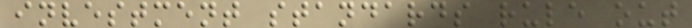investment standards rule out
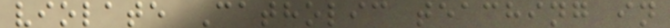violate Catholic teaching in
